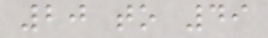20 to 49
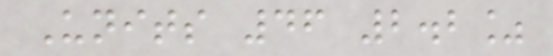Units 46 2.2%
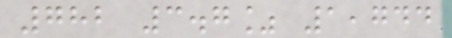782 3.7% 1,744
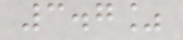3.7%
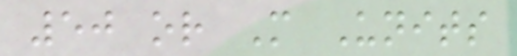50 or More Units
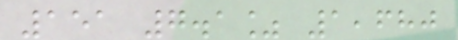151 7.1% 1,680
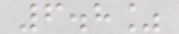6.8%
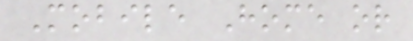Mobile Home or
